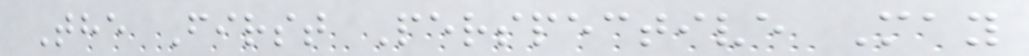The First Perspective May
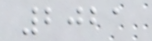2021
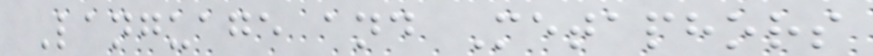Language and Metaphors
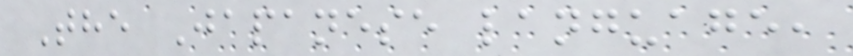The Japanese language,
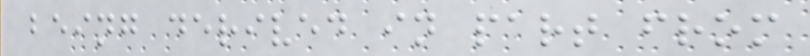being derived in part from
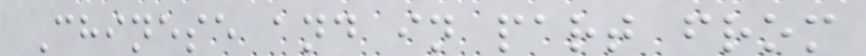Chinese and in part from
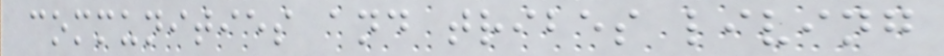communities and tribes living
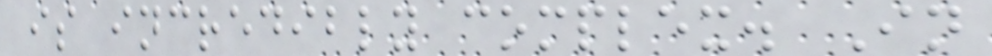is incredibly complex. In
